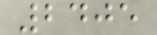2405
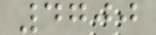4700
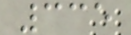335
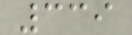339
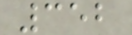352
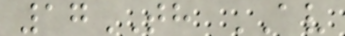17TH AV
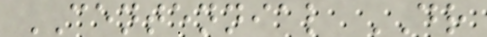CENTENNIAL DR
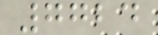7724
